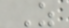Z
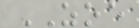ZOE
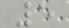5
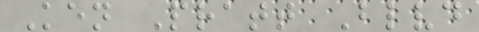Ken Pratt Blvd
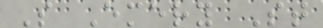S Emery St
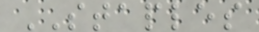STAPLES
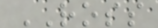ROSS
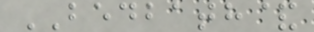BEDBATH&
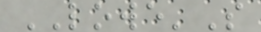LOWE'S
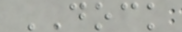DOCK
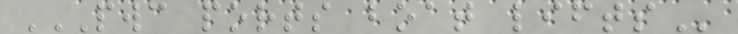PWC PORTS BOAT LIFTS
